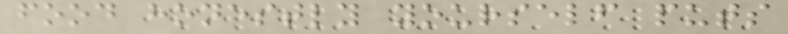food honestly yourself puts
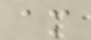am
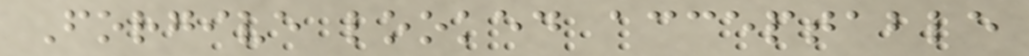Forgive looked acceptable
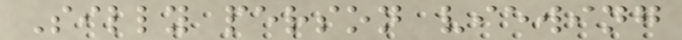Silly person viewing
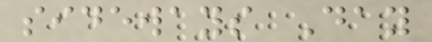sideways Day
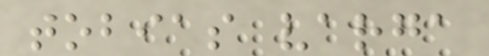tobias varga
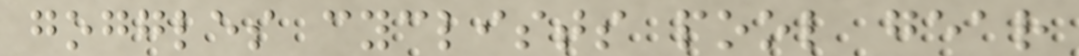goggles cyclists pool gear
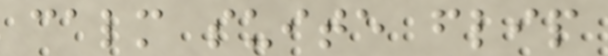calm suite flip
